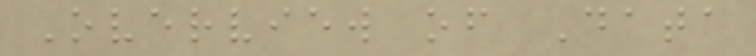Overview of Data
